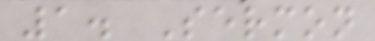1. Sermon
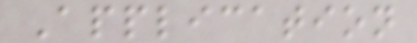Application
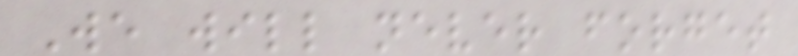We will never forget
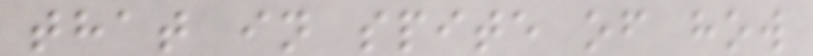that in spite of how
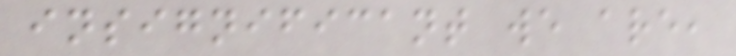insignificant we are,
